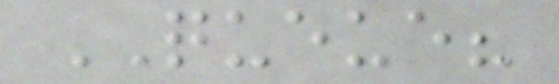QUEUE?
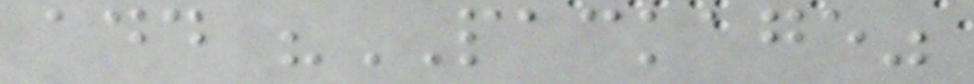add "PACKAGE"
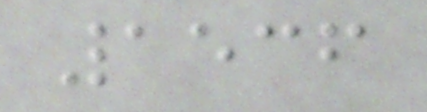1536
